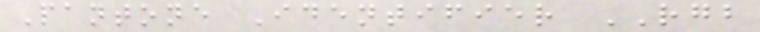Pantone Identifier RGB
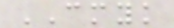CMYK
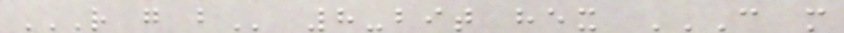R G B 8-bit hex C M
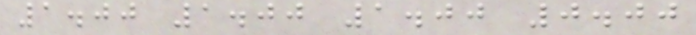1.00 1.00 1.00 0.00
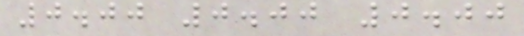0.00 0.00 0.00
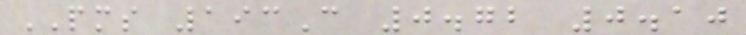PMS 193C 0.72 0.10
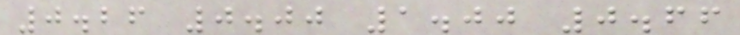0.26 0.00 1.00 0.66
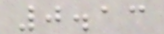0.13
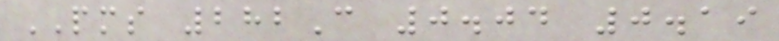PMS 282C 0.04 0.19
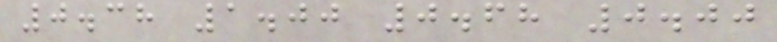0.38 1.00 0.68 0.00
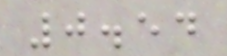0.54
